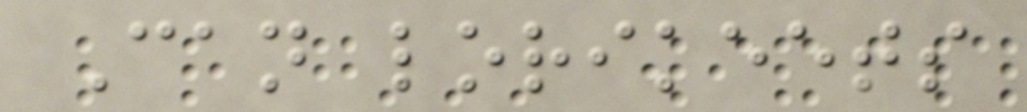Can lorikeets
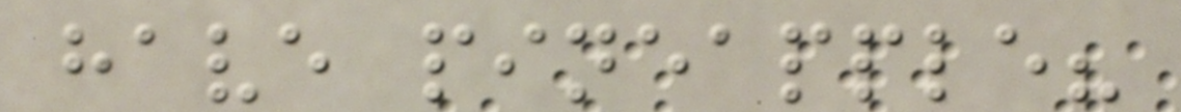have pineapple?
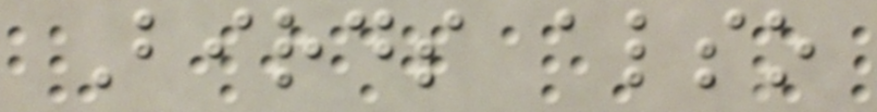Birds also
